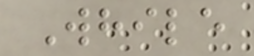While
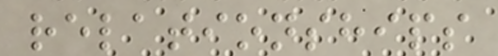relationships
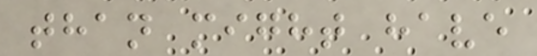than might have
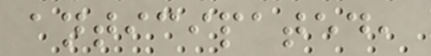anticipated,
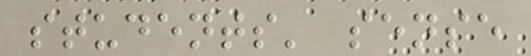students' sense
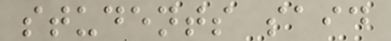students said
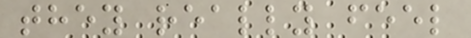they really feel
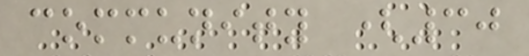community (30
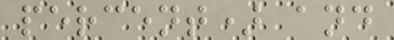percent) and
